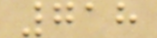718
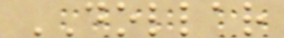DOLLAR
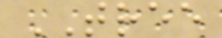TREE
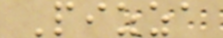Pizza
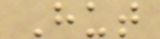Hut
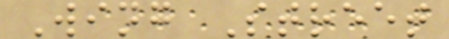Wing Street
